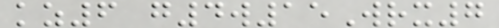kz6 g4w15Wrx7
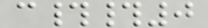c##0
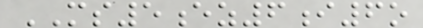MS5ez6i6o
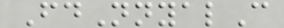FdNnyalC
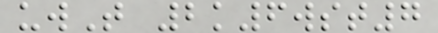uwT 2k6wst7
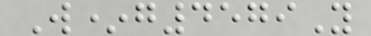W*g4579Y
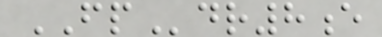FPdr8e
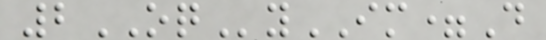2OQyIM=D
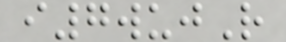i7wujR
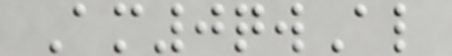Am0qwAl
